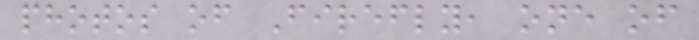photos of Firefly, one of
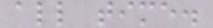all time.
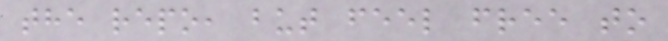the repo, but feel free to
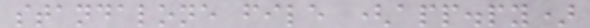standalone file (app.py)
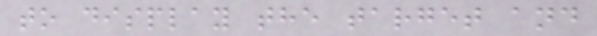to display the target and
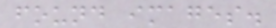found images.
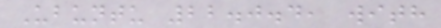Ubuntu 22.0.4, with
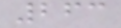263
